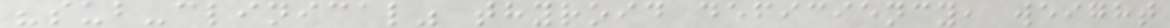"sub-clinical" thyroid deficiency, weight
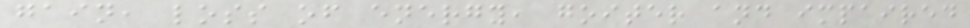gain, loss of energy, goiter and impaired
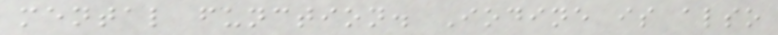mental function. Iodine is also
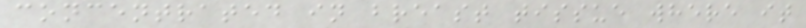concentrated in breast tissue where it
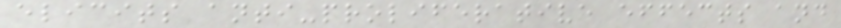elicits anti-proliferative effects and
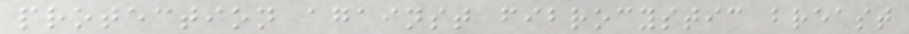protection against fibrocystic breast
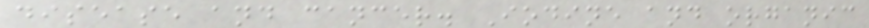disease and cancer. Iodine and organic
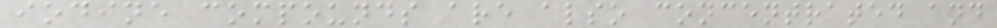iodine compounds are also concentrated and
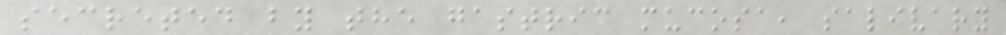secreted by the gastric mucosa, salivary
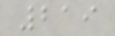219
